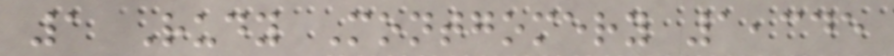1 Rudy Montgomery 1,345
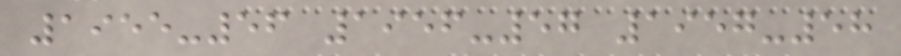1955-56 1956-57 1957-58
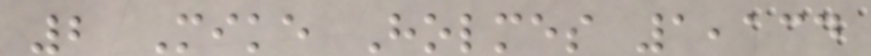2 Mike Holmes 1,134
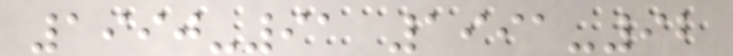1990-91 1991-92
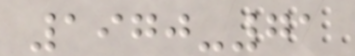1970-71
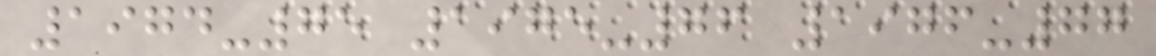1974-75 1975-76 1976-77
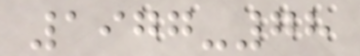1977-78
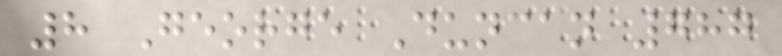8 George Duncan 787
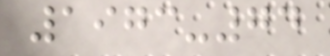1973-74
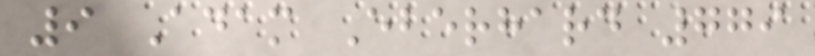9 Adam Eberhard 779
